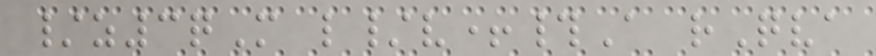/z3qM l/v+#A rQva
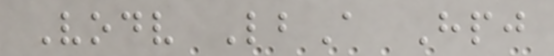Vodv LbA Hpj
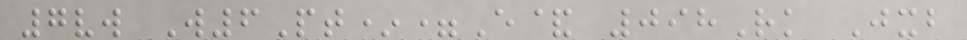7vw W6Pt*=E& 098Rk Jxb
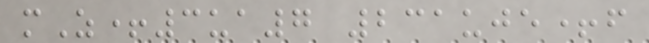mZ+3ua7 231uje+f
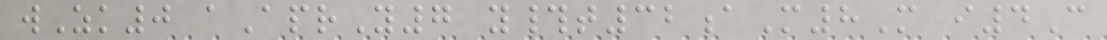wZk0 aAprY7 y#t32aM8M i4C
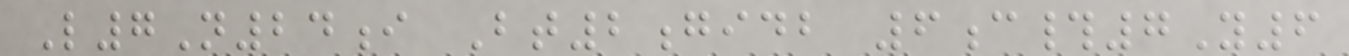L7N24i Bt2gidb 6c#7Y6
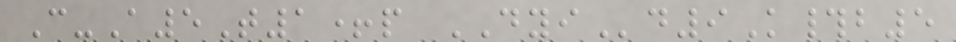C-A5T1+p DYId9K#b5
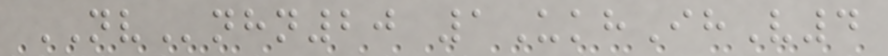NVnhn20 1UkhIhV4
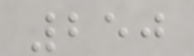250
